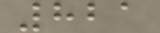821
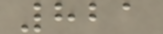821
